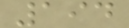194
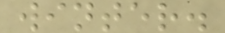winter.
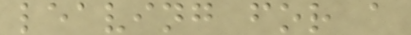leaving for a
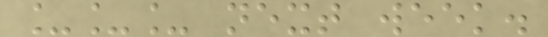___ next week.
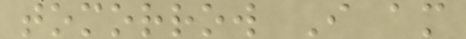tomorrow I am
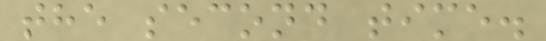the second time.
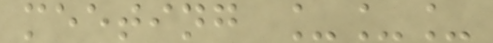meeting ___
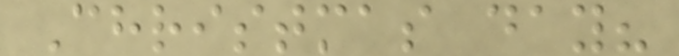Christmas day?
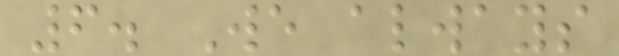6. We always
